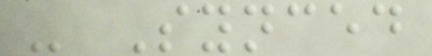- Synced
